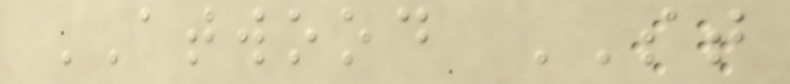ATWOOD ST
